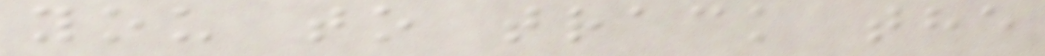you to track the
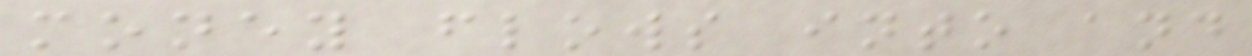money flows into and
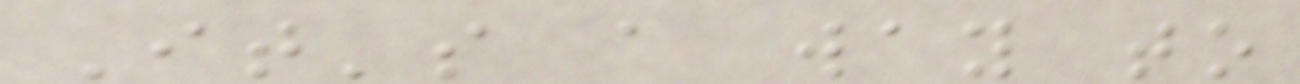It's a way to
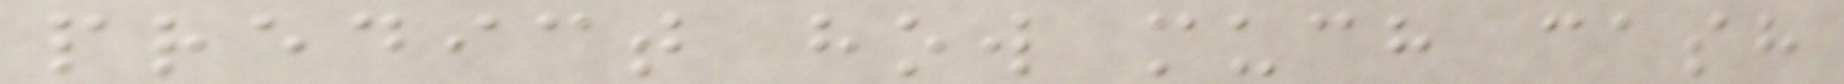predict how much cash
